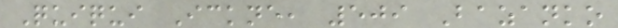Quiqui Ickne, 509 Bazanko
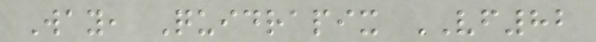Way, Quidrapix VF82
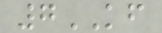7KF
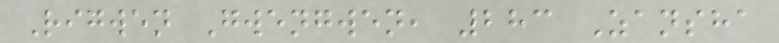Rigwen Gwengwen, 283 Zansha
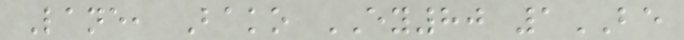Lane, Bako EY80 1BE
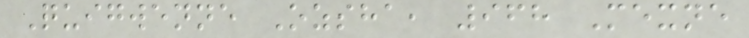Quigwenne Ozsha, 968 Mexne
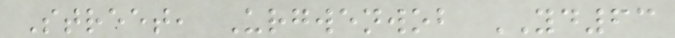Street, Urgwenwob YD63
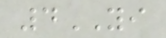4YI
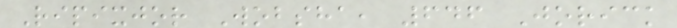Ripixjor Wobsha, 646 Jorick
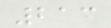213
